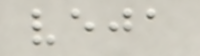veja
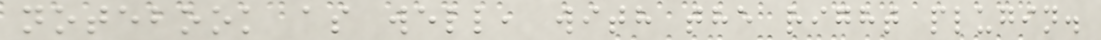notebook as well, with the right plugin.
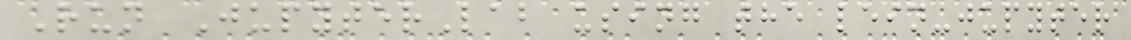Run JupyterLab using the lein-jupyter
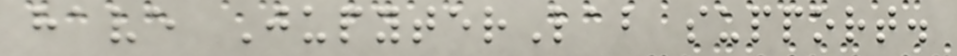have JupyterLab support.
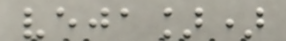veja])
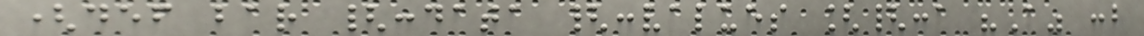(def bar {:data {:values [{:a "A" :b
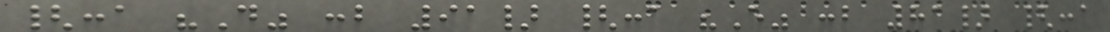{:a "D" :b 91} {:a "E" :b 81} {:a
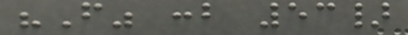"F" :b 53}
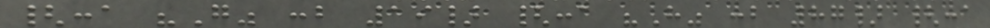{:a "G" :b 19} {:a "H" :b 87} {:a
